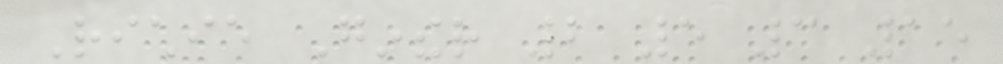Richie Ginther 2 5 3 15
